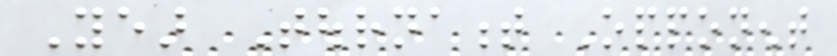Year Tournament Opponent
